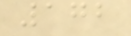172
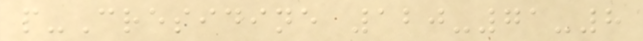p-Cresidine 120-71-8
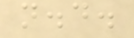n.d.
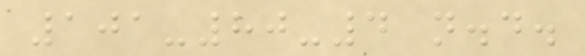101-80-4 n.d.
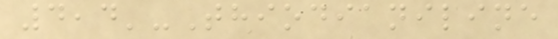4,4'-Thiodianiline
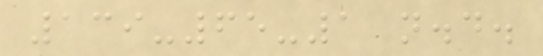139-65-1 n.d.
